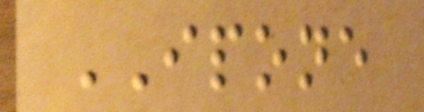IPONE
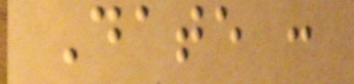Date :
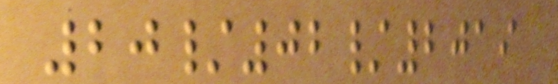20/02/2019
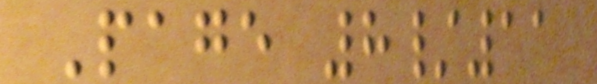Page 8/11
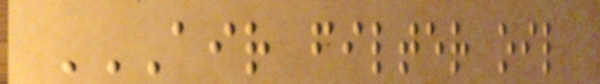AIR FILTER OIL
